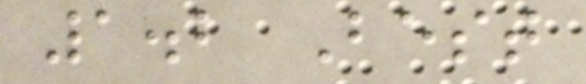1.2 Best
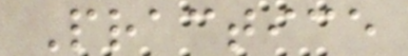Practice
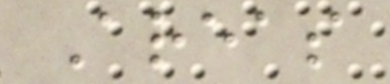Areas
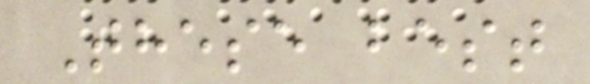These best
